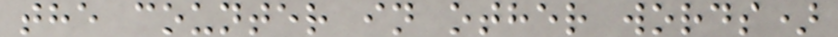the counter in other words)
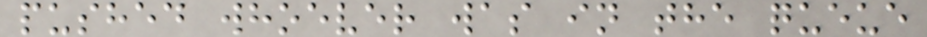pushed whoever was in the queue
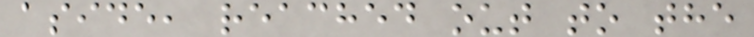aside, reached out to the
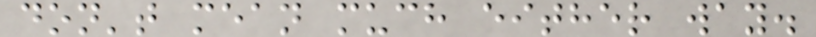don't mean much either way.
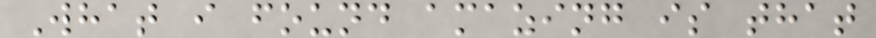What i found amazing is that
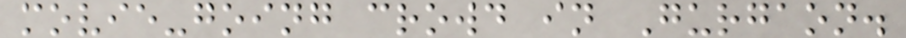movie-going crowd in Gurgaon.
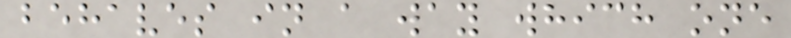behaves in a way which one
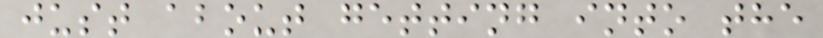just about getting into the
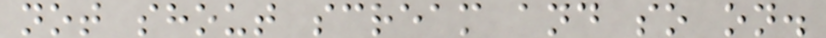not shout scream and so on.
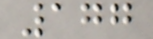177
